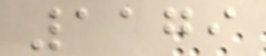1179
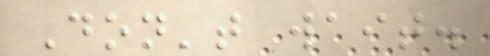Don't wait.
